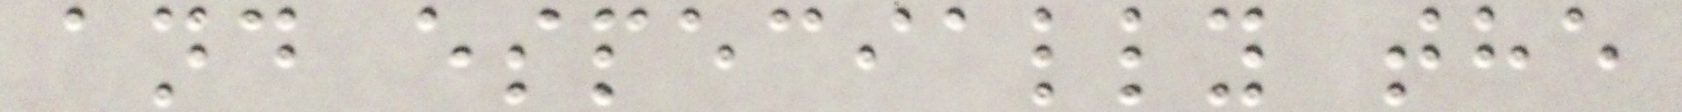and especially the
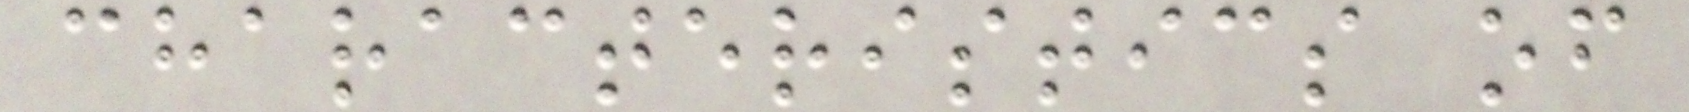characteristics of
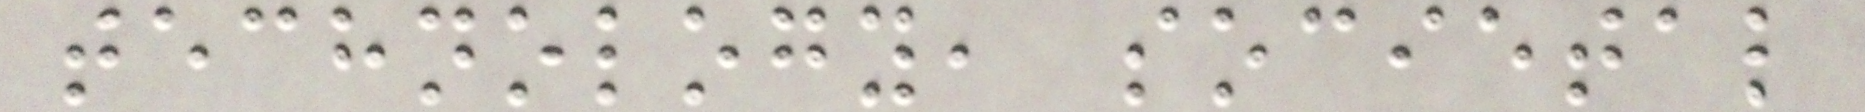technology, societal
